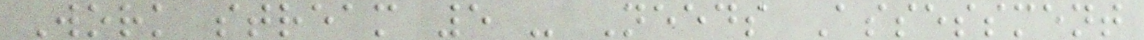Work stream 5 - Needs Assessment
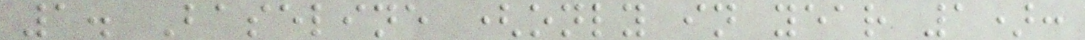1. Baseline (only in year 1):
